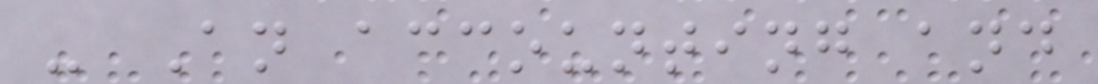- An accounting and
